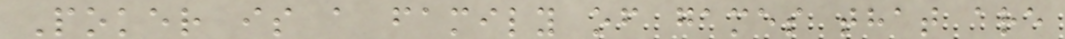Poker is a family of games that are
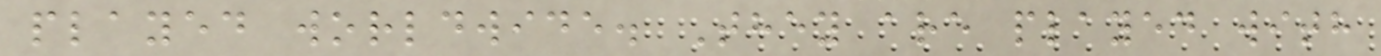played worldwide. They are played with
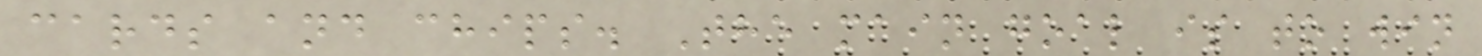cards and chips. The main goal is to win
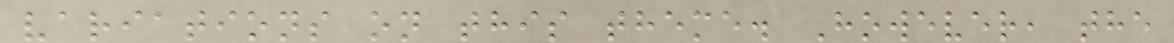variations on this theme. However, the
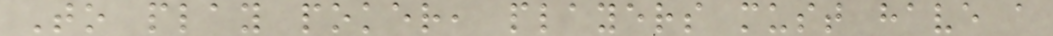To play poker, players must have a
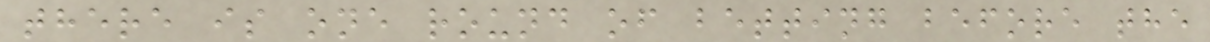there is one round of betting before the
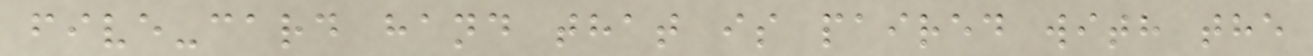five-card hand that is paired with the
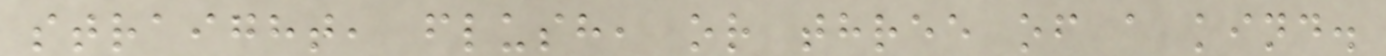straight, flush, or three of a kind.
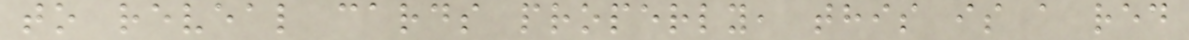to reveal cards properly, this is a red
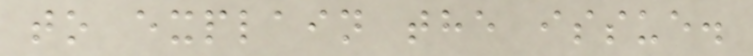to explain the issue.
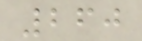260
